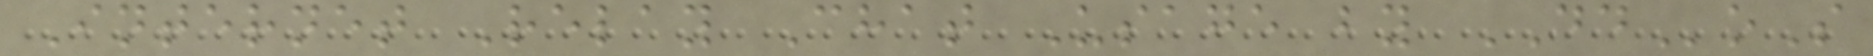Internet Relay Chat Usage by DDoS
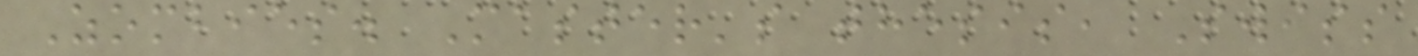Zombies. Master's thesis, Swiss
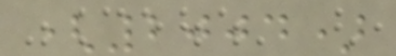(2004)
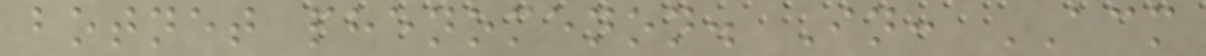botnet phenomenon. In: ACM
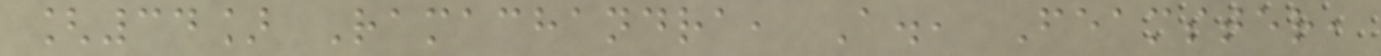[34] Ramachandra, A., Feamster,
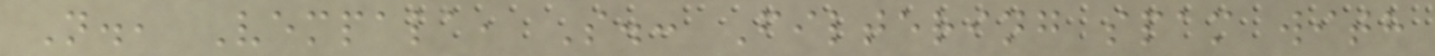N., Vempala, S.: Filtering spam with
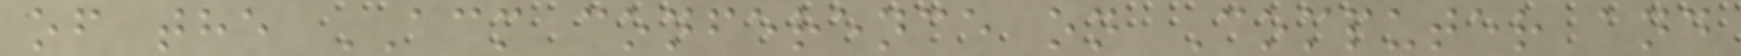of the ACM conference on Computer and
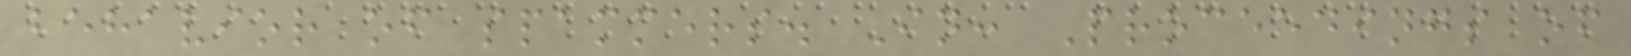behavior of spammers. In: Proceedings of
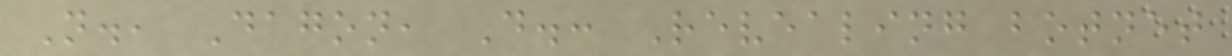N., Dagon, D.: Revealing botnet
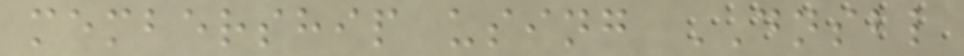membership using DNSBL
